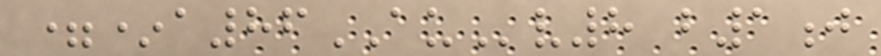=*a86AUv8 b1j
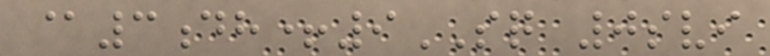@3dh+9SQ 0svi
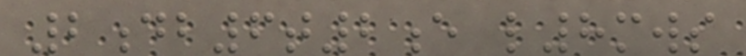2db6t2e l8mws
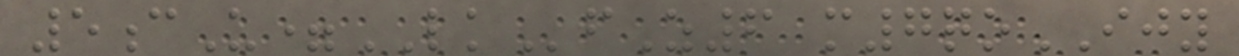5cU=LKfZ6 m7qoIJY
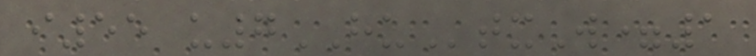i55 u7HUtxW=1
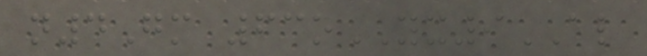n4Gm 63oYX9AL
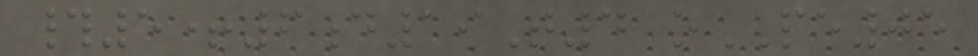#5+6d19T4 oPE05
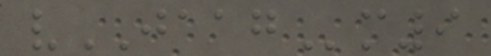vJAAGm9
